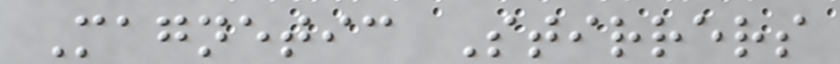Magnetic Stirrers
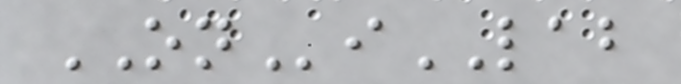ONiLAB
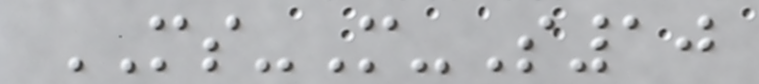MS-M-S10
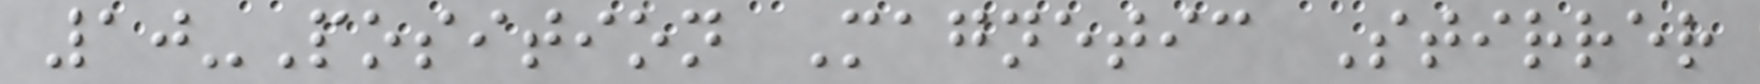10-Position Magnetic Stirrer
